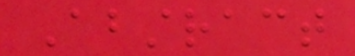Abstract
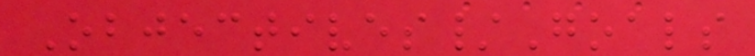Objectives/Goals
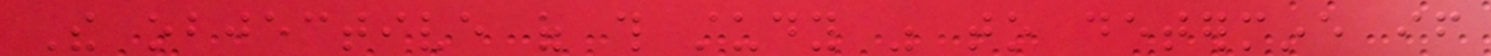The objective of this study was to determine if
